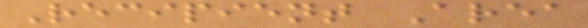Recipient Area
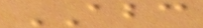ABC
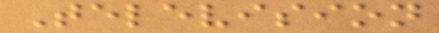Television
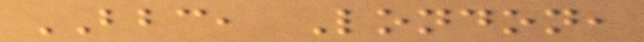BBC, London,
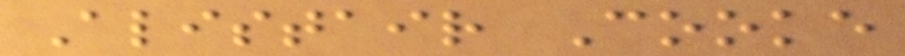Alistair Cooke
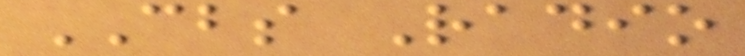CBS Radio
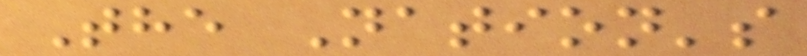The Nation's
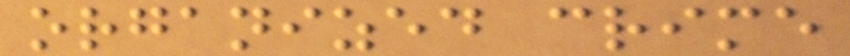organized crime
